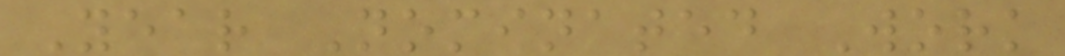Year Nominated Work
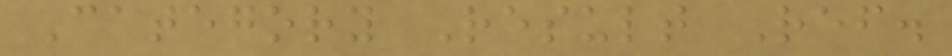Category Result Ref.
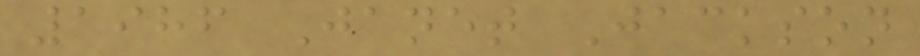1986 Janet Jackson
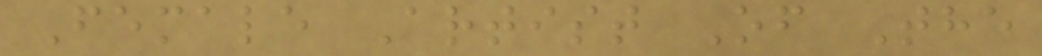Female Artist Of The
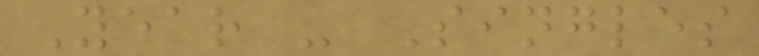Year - Singles
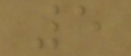5
